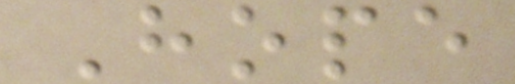Hope
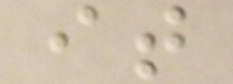it
